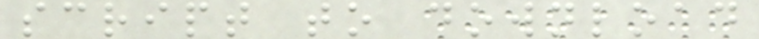script to download
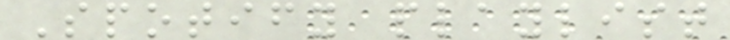Spotify playlist
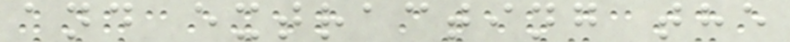and extracting the
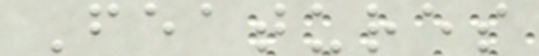Features
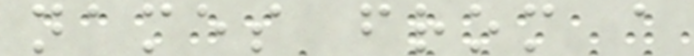names from a
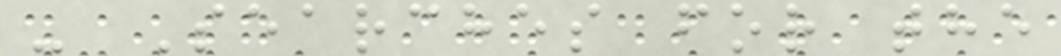- Searches for the
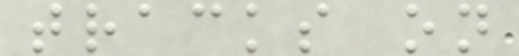tracks on
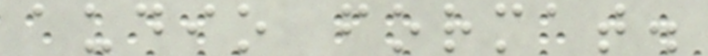audio format.
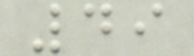49
